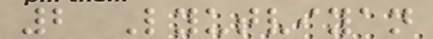2 Lyutviyan
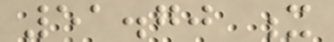51.70 x
